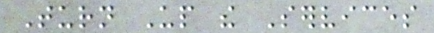Turn Up the Services
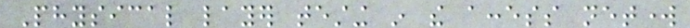Physical layer testing in the access network
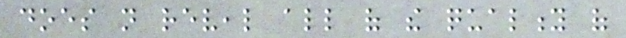does not reveal all of the quality of
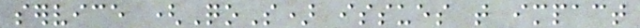service (QoS) issues that impact
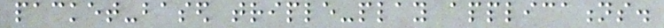packet-based triple-play applications.
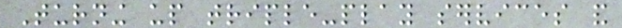Turning up triple-play services and
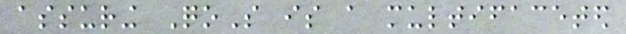assuring QoS is a multifaceted
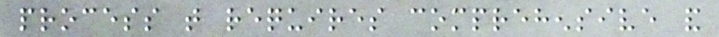process that requires comprehensive and
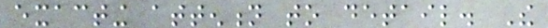exacting attention to detail. The
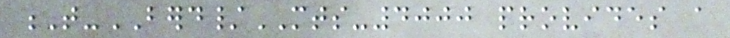T-BERD/MTS-4000 provides a
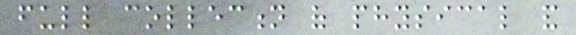full collection of physical and
